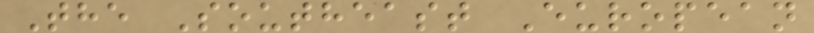The Southeast European
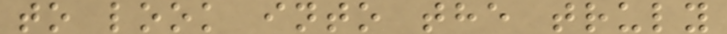to look into the truly
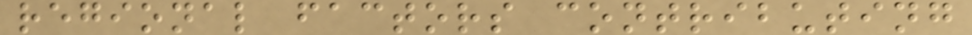regional factors contributing
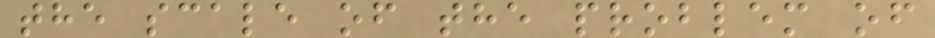the scale of the problem of
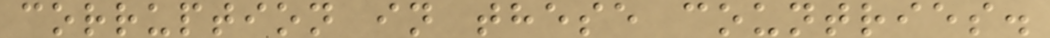corruption in these countries.
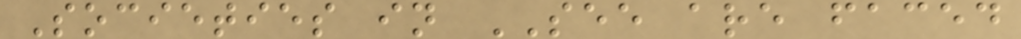Societies in SEE are faced
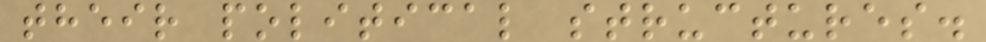their political structures.
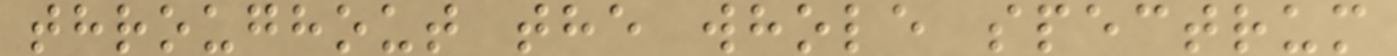throughout the whole spectrum
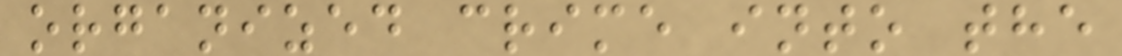organized crime into the
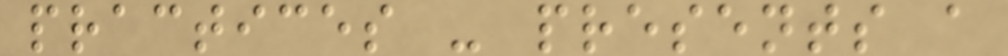practices - presents a
